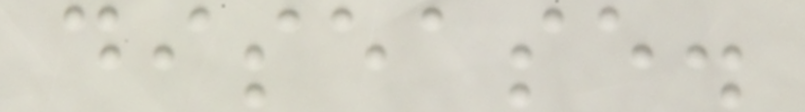disease.
